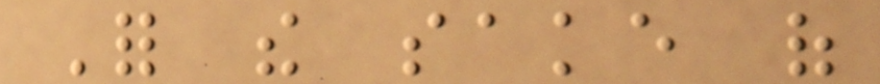For the sake of
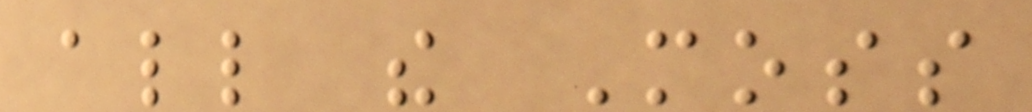all the Moss
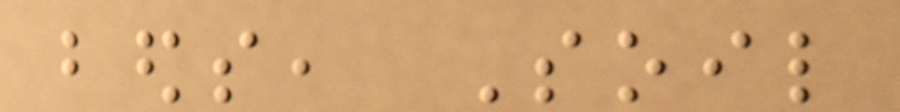beds, Soil
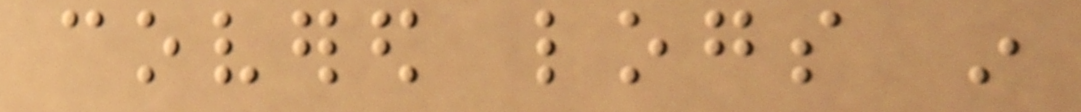covered logs in
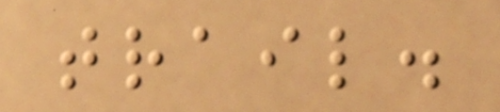trail.
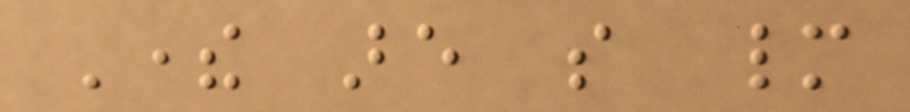There are so many
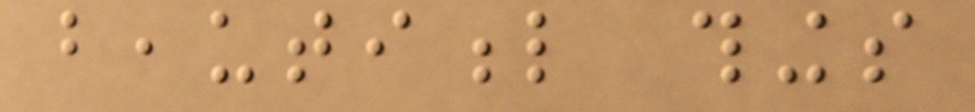beautiful things
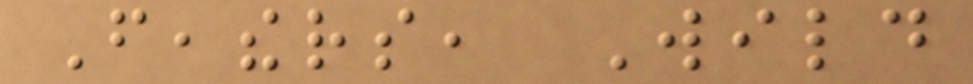Feathers, Wild
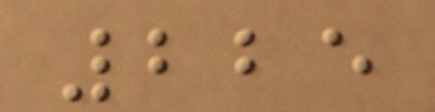225
